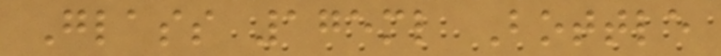Glass 175ml Bottle
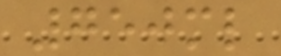750ml
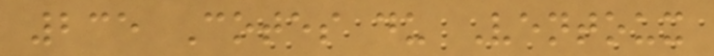235 Cotes du Ventoux
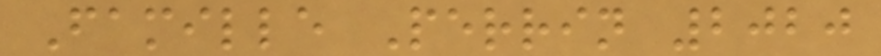Famille Perrin 2020
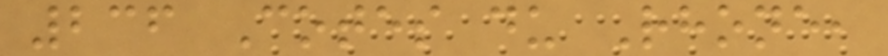236 Cotes du Rhone,
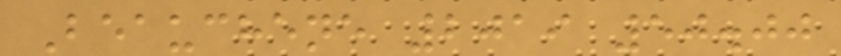Beauchene 2019 50.00
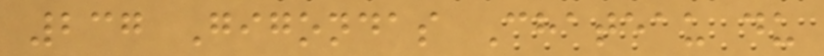237 Gigondas Chateau du
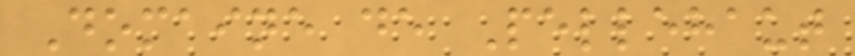Domaine de Pellehaut
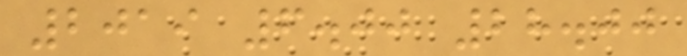2019 6.00 28.00
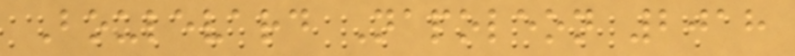Boulevard Napoleon 2018
